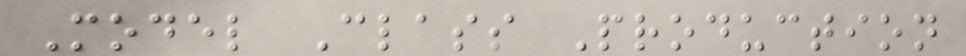Model Class Production
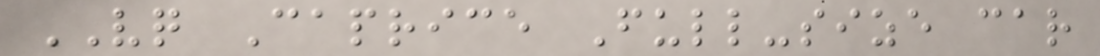VQ Caprice Full-size car
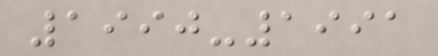1990-1991
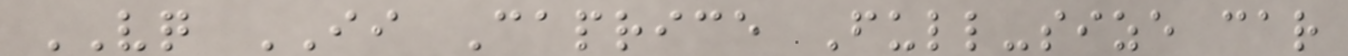VQ II Caprice Full-size car
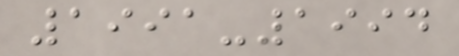1991-1994
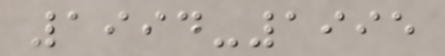1994-1995
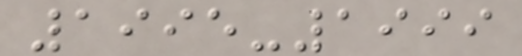1995-1999
